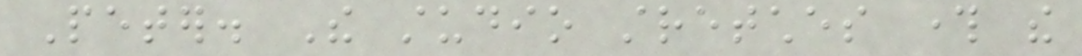Peter. The studio stretches through the
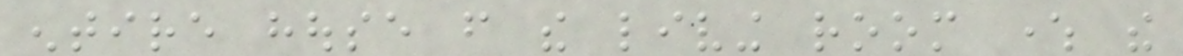entire house from the living room where the
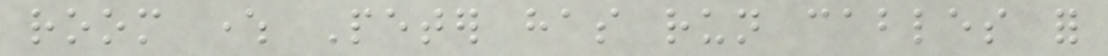room where Peter has run cables for
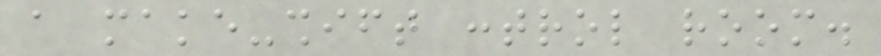a make-shift control room.
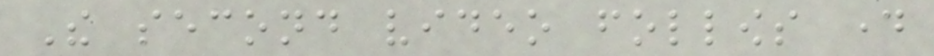The second video follows day
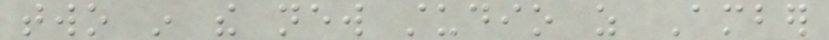two in the new studio as Amber
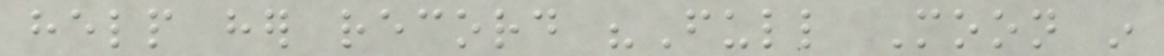help her record "Full Moon in
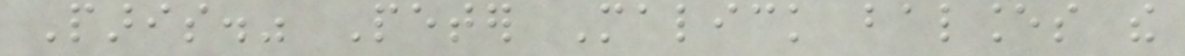Paris." Peter Malick balances the
